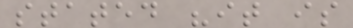stated "it is
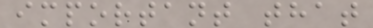important that
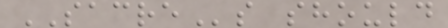SACREs should
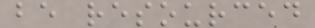be resourced
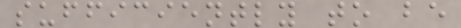sufficiently to be
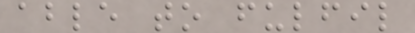able to fulfil
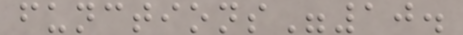functions"10.
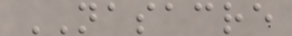NASACRE
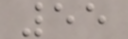55
